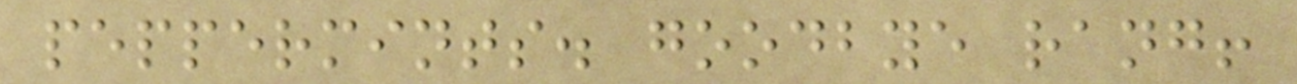peppermints. goodbye rang!
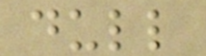dull
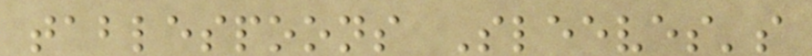tablespoons Sleeves's
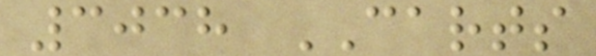3038 CARTS
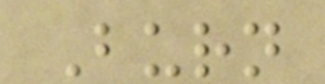Burn
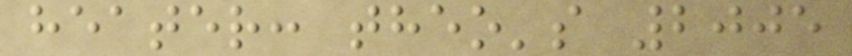heater: theo's 2005
